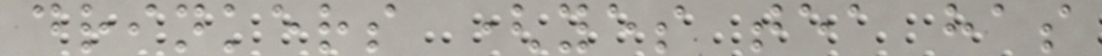drinkers (yes tea has
